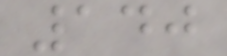140
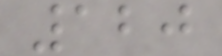120
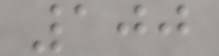100
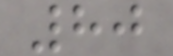80
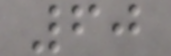60
